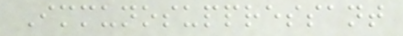Immunosuppressant
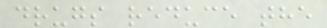drugs reduce the
